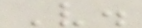V.
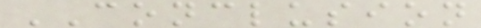CONCLUSION
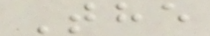The
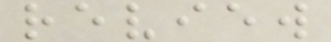review
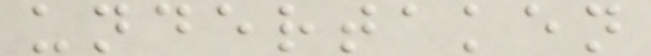undertaken
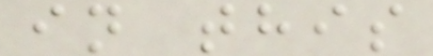in this
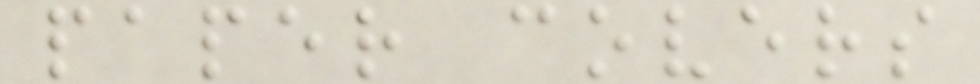paper covers
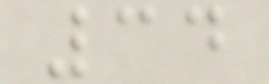34
